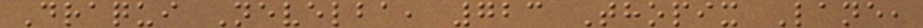Draqui Nevelba, 723 Thopix Lane,
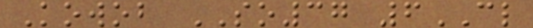Kowob SO37 6CL
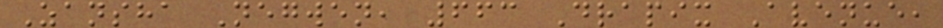Zansha Negwen, 663 Drapix Avenue,
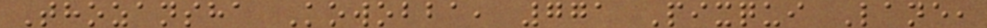Thozansha Kowobba, 771 Pixqui Lane,
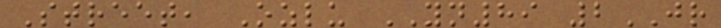Street, Ozlu YN89 2JR
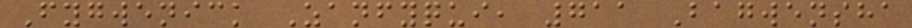Fygwenick Zanfyqui, 711 Bagwensha
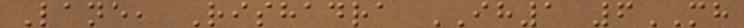Lane, Rishadra IH1 6MH
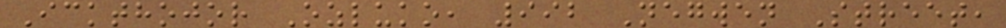Ickthojor Ozluko, 992 Negwen Street,
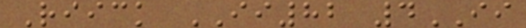Riick II82 4II
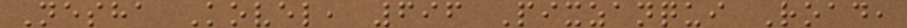Nesha Kovel, 696 Pixzanqui Road,
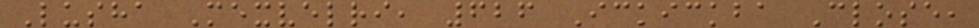Lusha Mexvelri, 626 Ickickba Close,
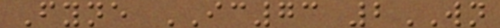Fyne IC73 2WN
